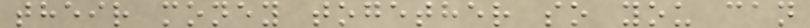their money together so you can
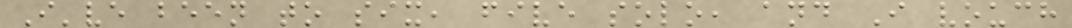I've been to six, five solo, and I vouch
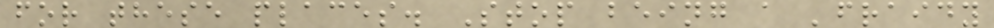for these places. Stop being a 'fraidy
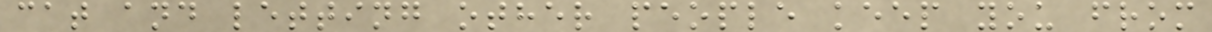cat and letting other people keep you from
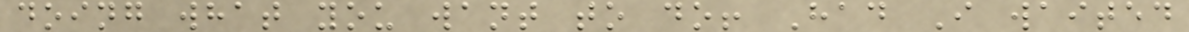doing what you want to do! Had I waited
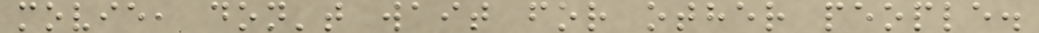movie, don't wait for other people.
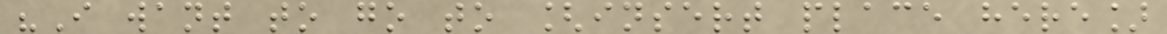"I want to go to [insert place here]
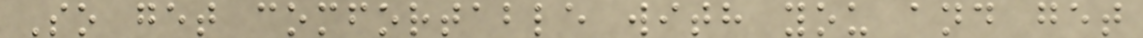So get comfortable with you and get
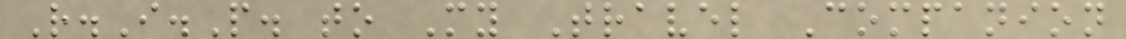R.I.P. to My Travel Companion
